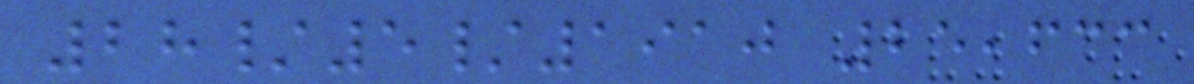28/5/1910 25,633
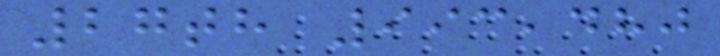27th 993,480
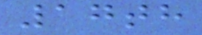17th
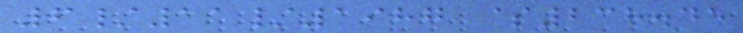6/11/1987 $238.45
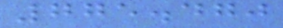775.470
